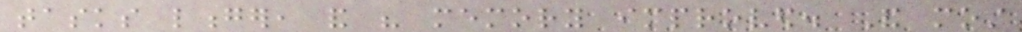tasks longer, and his memory improved. And most
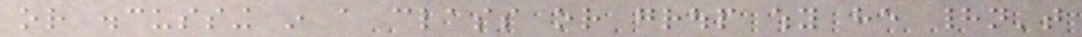or discussing in a class or group why he hadn't
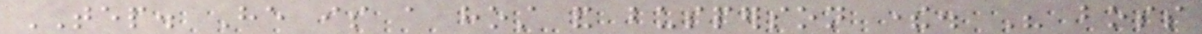TEP. He is a host and busperson there. His boss
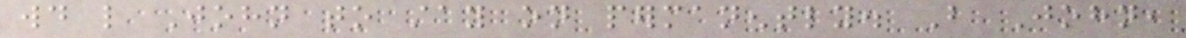would like John to stay on permanently. But John,
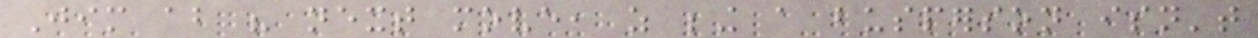Jim about his next move, as being a busperson isn't
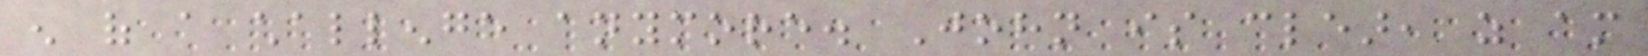enough of a challenge anymore. John is clear, as am
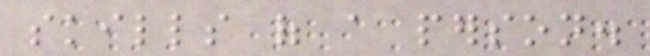skills of a person.
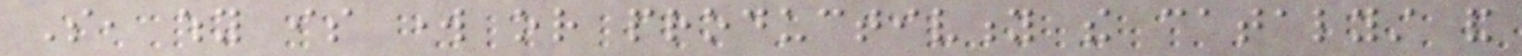So, why is work or productivity the catalyst and
